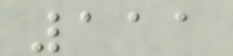111
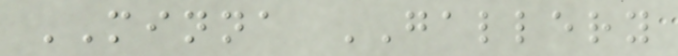MINNA GALLERY
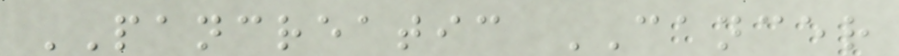PANCREATIC CANCER
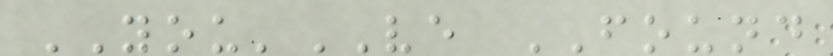YOU'VE FOUND
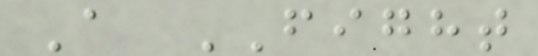A FIGHT
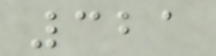321
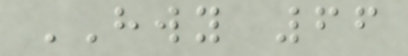HWY 66
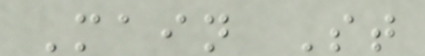Main St
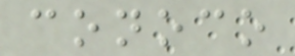conoco
